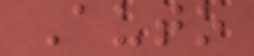Auto
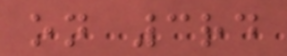on 3rd
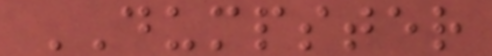DUMPSTER
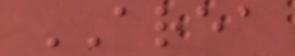AREA
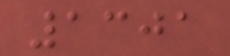1301
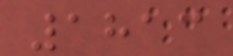1813
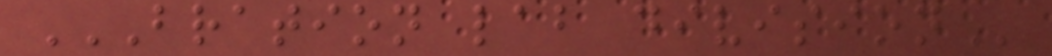BRATION LAB DIVISION
